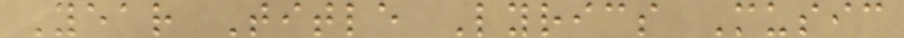Year Title Lyrics Music
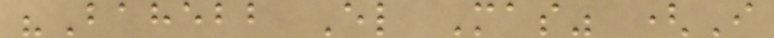"Bahebb El Mas" (I
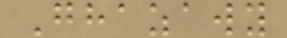Ghazawy
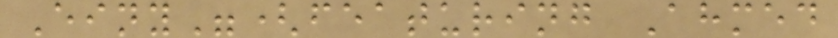Einy"(featuring Ahmed
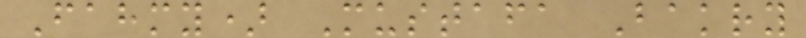Fahmy) Mustafa Bakry
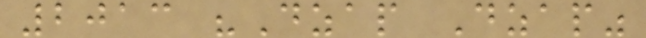2013 "Dzap Dzap"
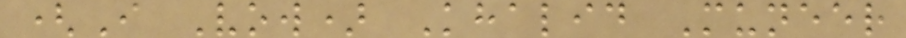(I Vow) Khalid Muneer
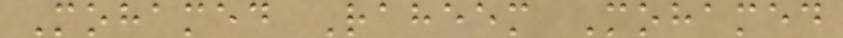Mohamed Raheem Mohamed
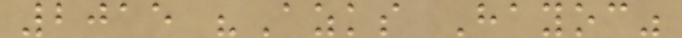2015 "Azks Hayoc"
